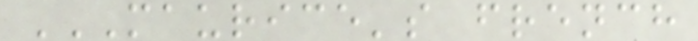MAURICE'S FRENCH
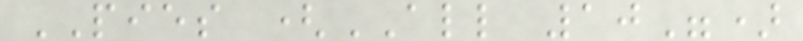PIES (ALL 10")
